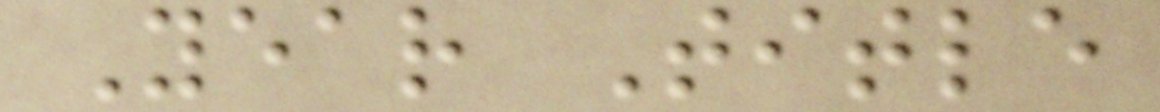Year Title
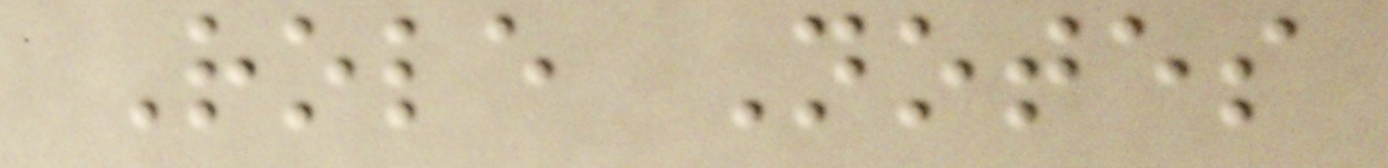Role Notes
